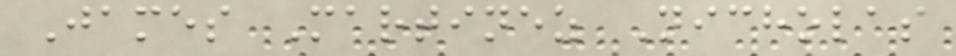James Martinez Nicholas
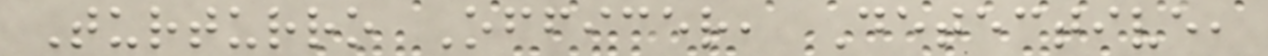Turturro Officer, Detective,
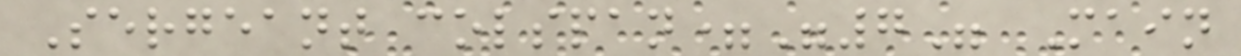Sergeant colspan="7" Main
